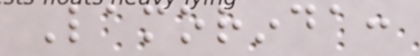Lamorinda:
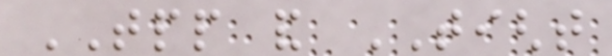TPP and TIGHT
